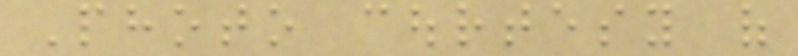Photo courtesy of
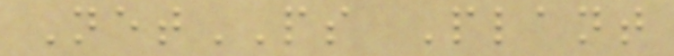NetPS Plant
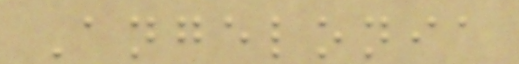Angelonia
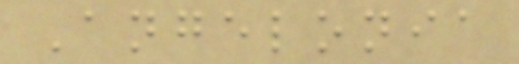Angelonia
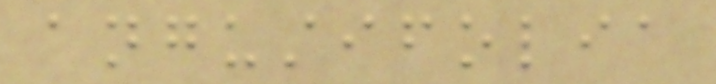angustifolia
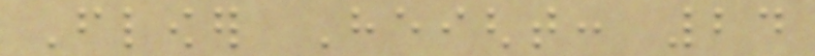Flower Height: 24
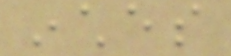inches
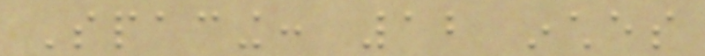Spacing: 12 inches
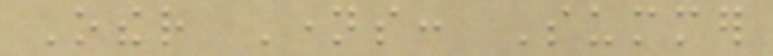Other Names: Summer
